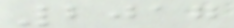2017
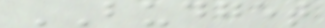BUDGET
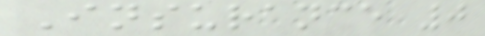Insurance 0
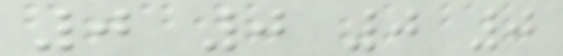0 0 0 0
